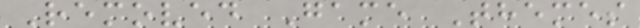Removed Game Themes
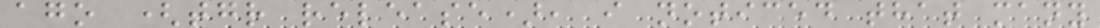ago (tgr release), i noticed that many
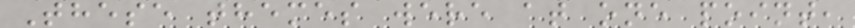These themes were at one point,
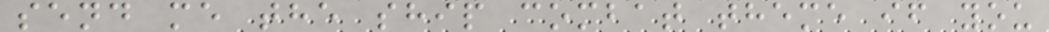send me the ship combat theme if you
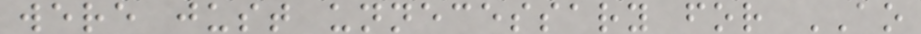were just unnecessary for AO
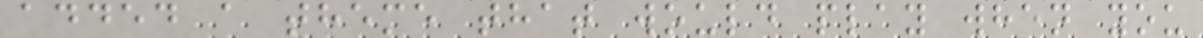added a theme that would play when you
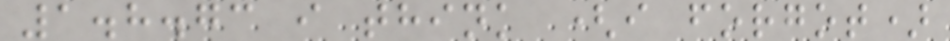1.8.73 i think (i forgot)
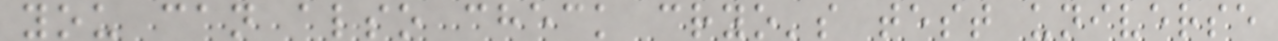you can also check cryo's test universe
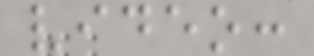video:
